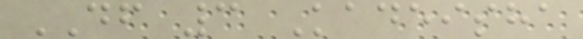DF 3 Kadeisha
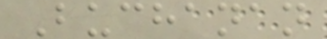Buchanan
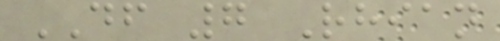DF 7 Rhian
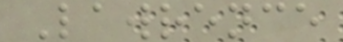Lawrence
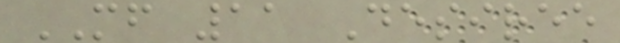MF 11 Desiree
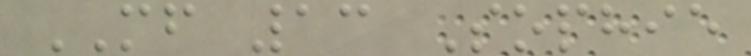MF 13 Sophie
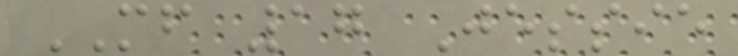MF 17 Jessie
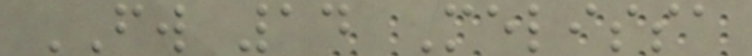FW 14 Melissa
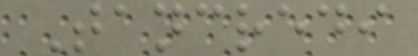Tancredi
